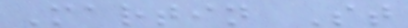Martin St
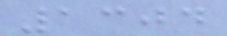1304
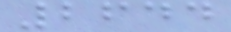2644
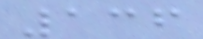136
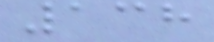138
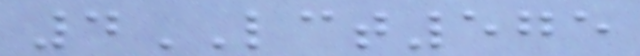4LCT575
